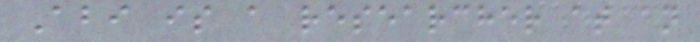Abi is a researcher at an
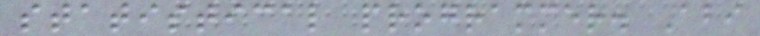statistical programmer. Abi
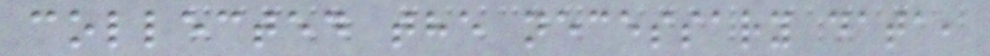collected the necessary data,
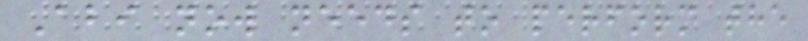Abi now needs to perform the
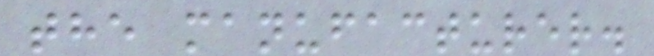the manufacturer.
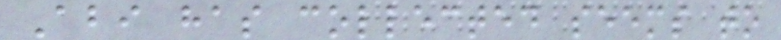Abi has collected seems to
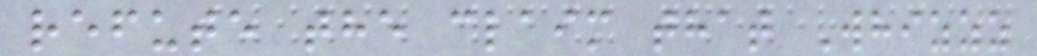refute the claim that Whizzz
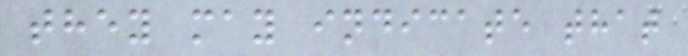they may indicate that
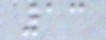13
